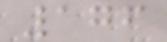176
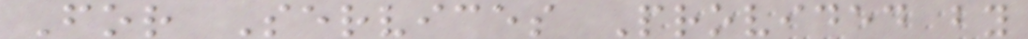For Services Provided by
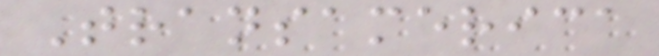Transamerica
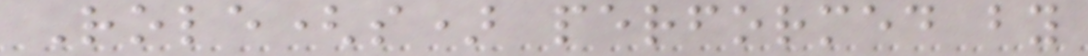Role(s) performed by
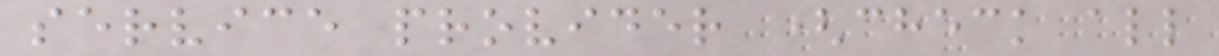service provider (check all
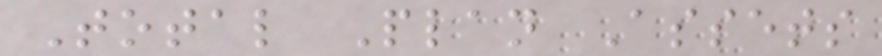Total Plan Assets
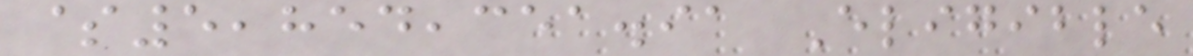$5,854,351.91 Eligible
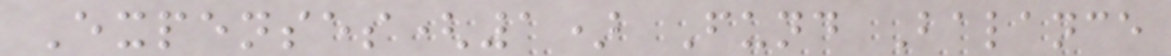Expenses(1) Fund Balance
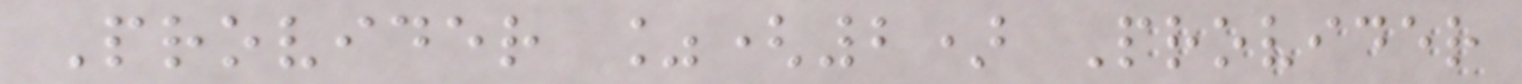Provider %(2) Provider
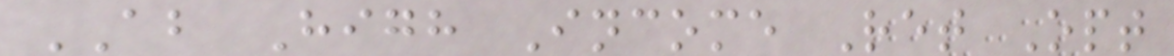AB High Income Ret Opt
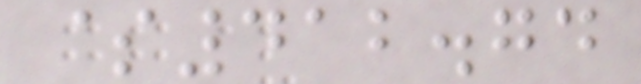$412.74
